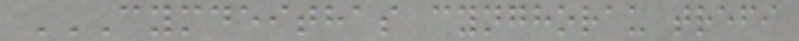CYMDEITHAS CYNGHORAU TREFI
